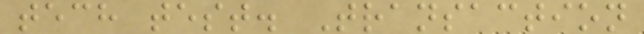tech test. Transaction
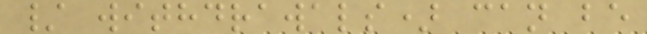/ withdrawals) can be
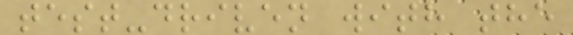test-driven with the
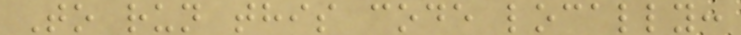To run this code locally:
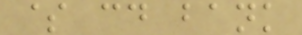$ cd bank
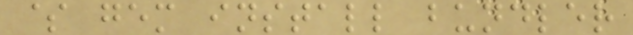$ gem install bundler
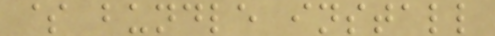$ bundle install
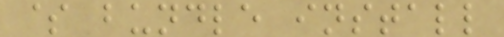$ bundle install
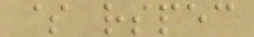$ rspec
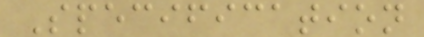Specification
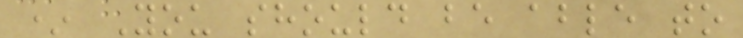* You should be able to
